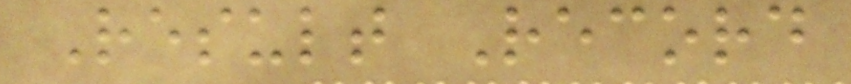Result Record
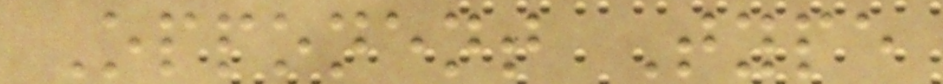Opponent Type
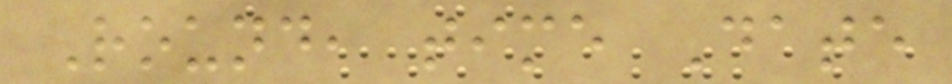Round, time Date
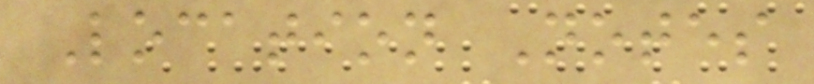Location Notes
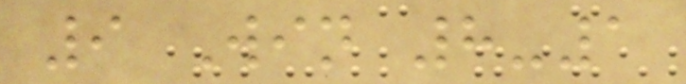9 Win 8-1
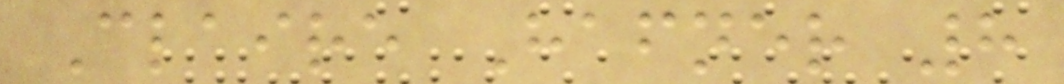Claire Hafner 8
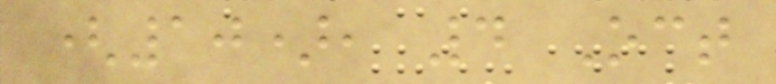(10), 4 Oct
